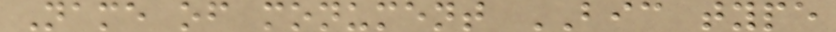Name of monument BIC type
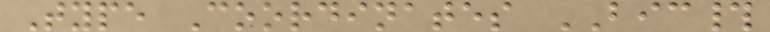Type Coordinates BIC#
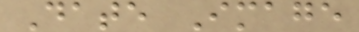Date Image
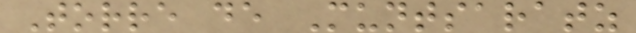Torre de Muntsaratz
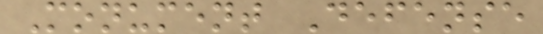Monument Defense
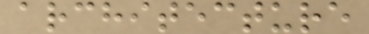architecture
